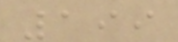199
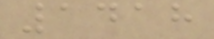1418
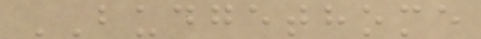BUDGETHOME
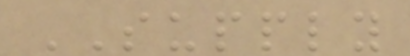SUPPLY
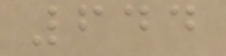644
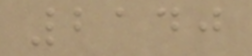2140
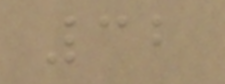32
